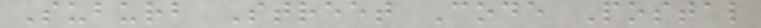Suburb Street Code Postal
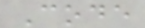Code
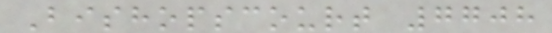Bishopscourt 7708
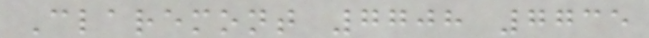Claremont 7708 7735
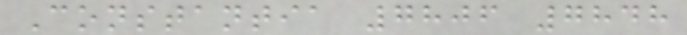Constantia 7806 7848
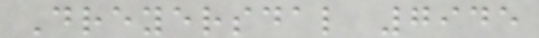Dreyersdal 7945
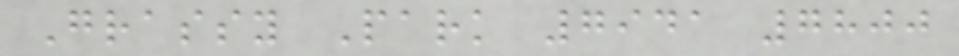Grassy Park 7941 7800
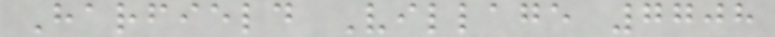Harfield Village 7708
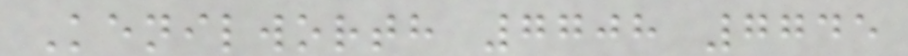Kenilworth 7708 7745
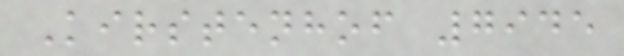Kirstenhof 7945
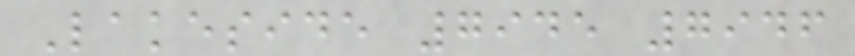Lakeside 7945 7946
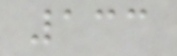133
